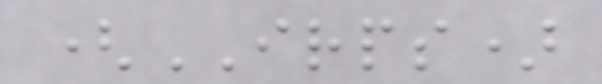(IRPS)
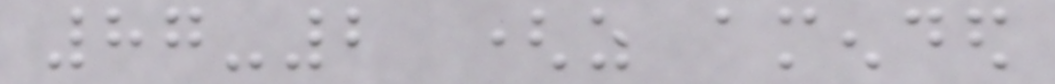87-2 (as amended
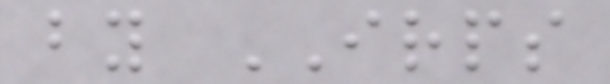by IRPS
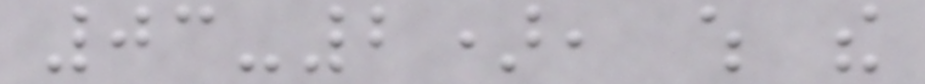03-2), which the
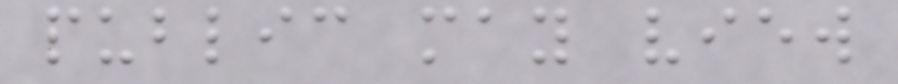public may view
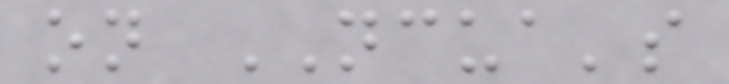on NCUA's
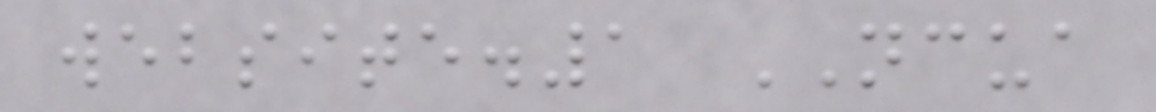website.1 NCUA
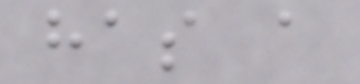has a
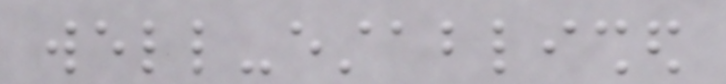well-established
